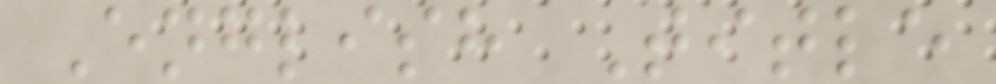English Title
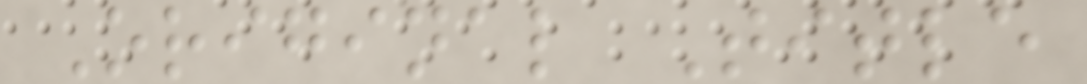Original Title
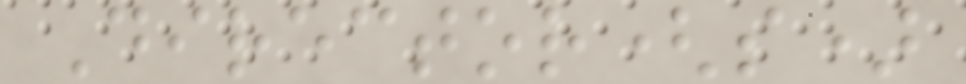Director(s)
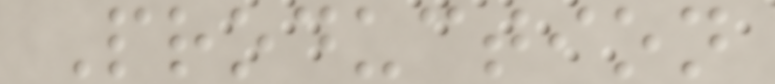Production
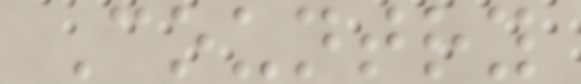Country
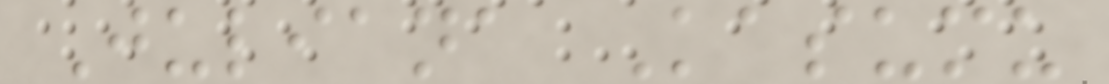Juliana Kasumu
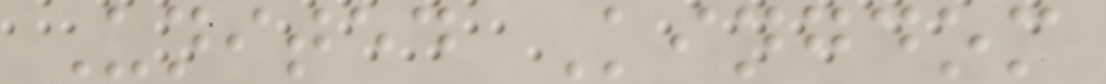United Kingdom
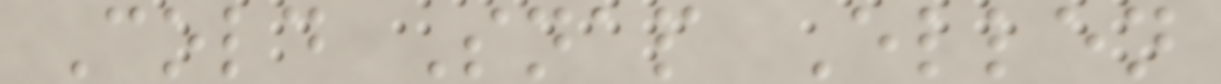Cold Snap Ellen
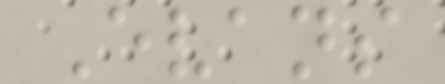Evans
